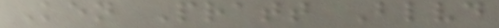Ken Pratt Blvd
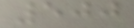500
